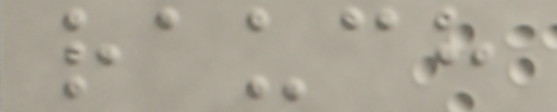rauch
